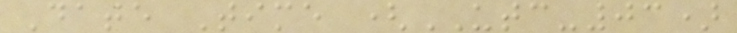Date Time (UTC-03)
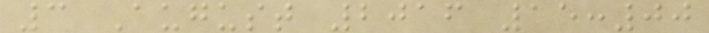3 August 2016 15:00
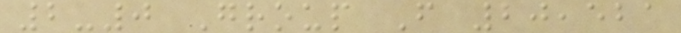2-0 Group F 20,521
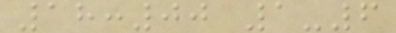18:00 1-6
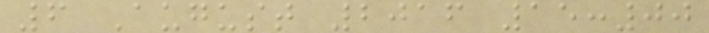6 August 2016 15:00
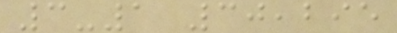3-1 30,295
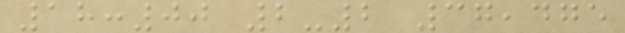18:00 2-2 37,475
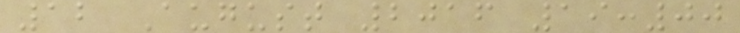12 August 2016 19:00
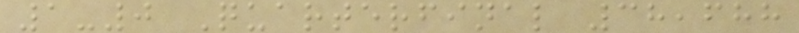1-0 Quarterfinal 38,688
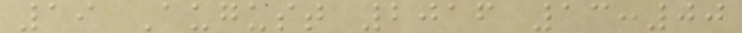19 August 2016 13:00
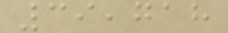39,718
